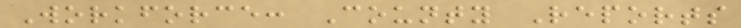Workforce: County Reports
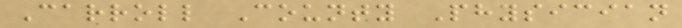Carroll County Physician
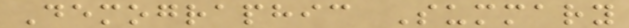Demographic Summary
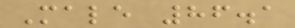Male 86.1
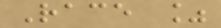Race %
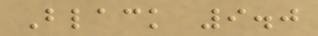Black 9.0
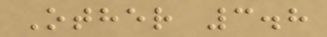Other 3.8
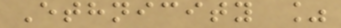Ethnicity %
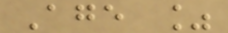Age %
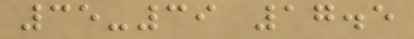35-39 17.5
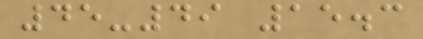45-49 15.3
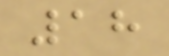18
